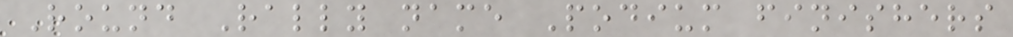Round Rally name Podium finishers
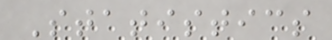Statistics
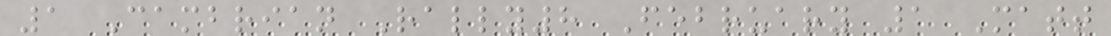1 Cambrian Rally8 February 1 Matt
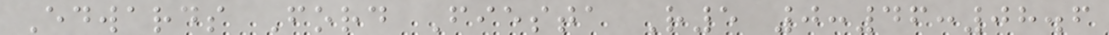Edwards Ford Fiesta R5 0:46:08.6
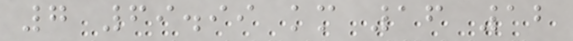7 69.99 km 16 12
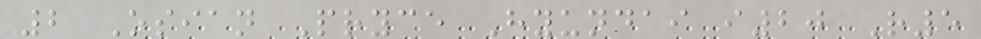2 Osian Pryce Hyundai i20 R5
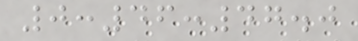0:46:47.0
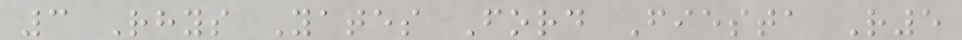3 Rhys Yates Ford Fiesta R5
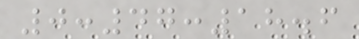0:47:18.6
